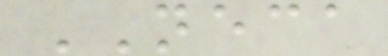NECA
